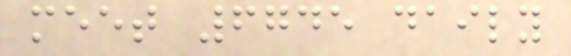meet 6745 daily
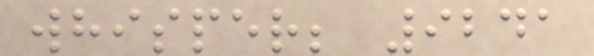whisper; 9241
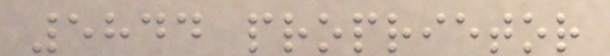5844 proprietor
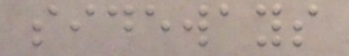sideways
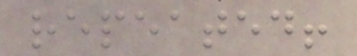repeated!
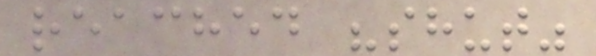reached "shut"
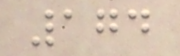174
